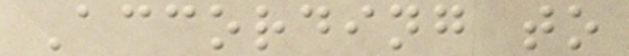According to
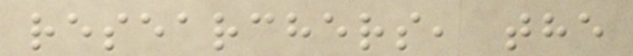researchers, the
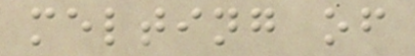melting of
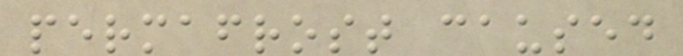permafrost caused
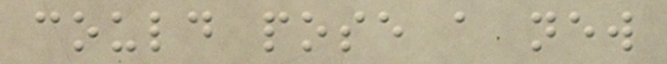could pose a new
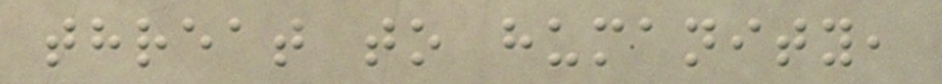threat to humanity,
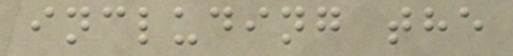including the
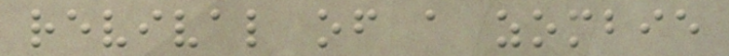revival of a zombie
